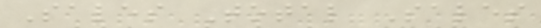Sales Total Sales
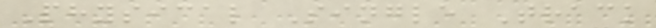Physical Single Track
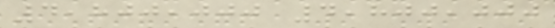4,800,000 4,800,000
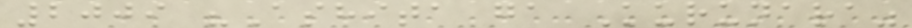2009 "Ashita ga Kurunara"
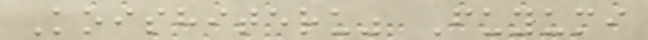Koishiteru" Fuyumi
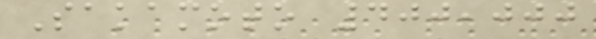Sakamoto 400,000
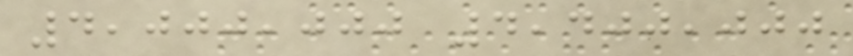4,000,000 4,400,000
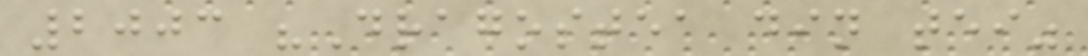2003 "Dragostea din tei"
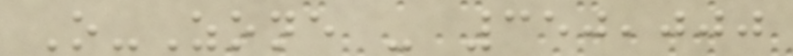O-Zone - 350,000
